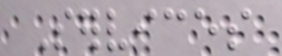Services
